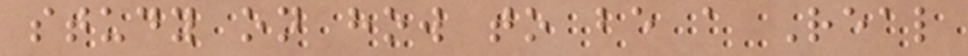study on how to be a Real
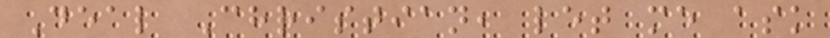Deal Christian, let me ask
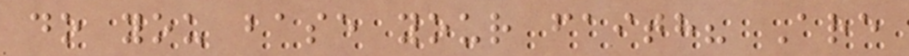do you base your faith? Are
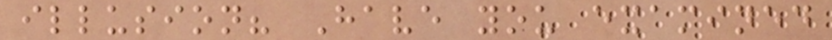illusion? Have you examined
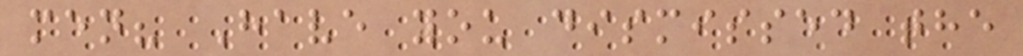men? Have you dismissed the
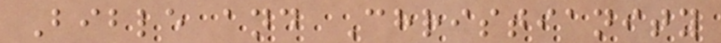Bible and Christianity
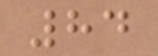84
